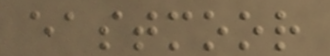eastmoor
